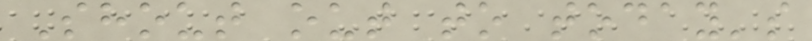Shout out to today's
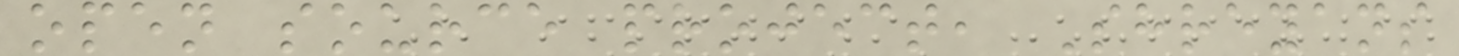open source project, Shreyans
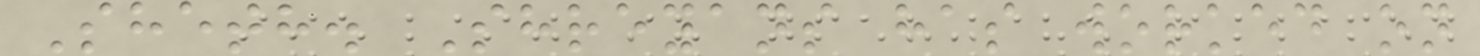Sheth. Shreyans has worked on
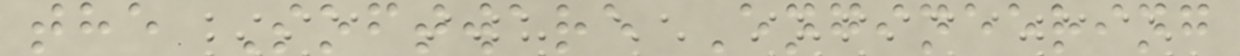the Software Engineering
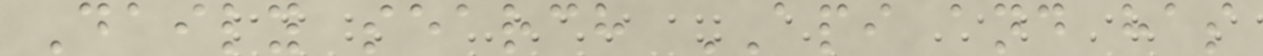Daily search API and has
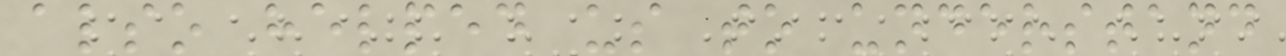also helped us to understand
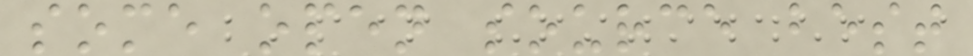some open source best
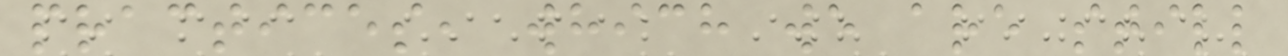practices, which we are still
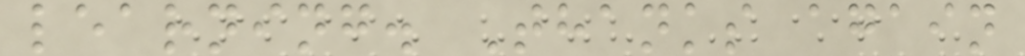learning. Thanks again
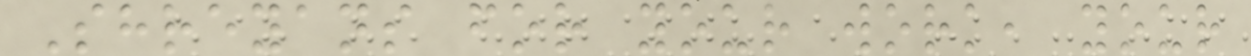Shreyans for your work, your
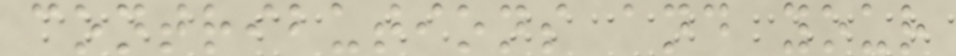contributions and your
